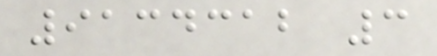9134312 3
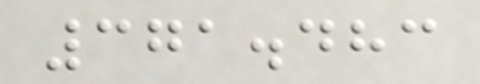371.483
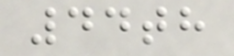44th
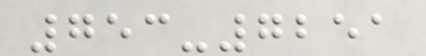753-7251
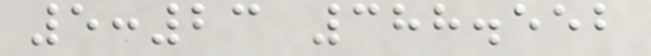5:23 388.552
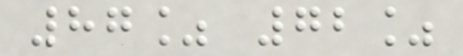87% 72%
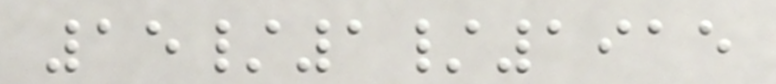15/1/1915
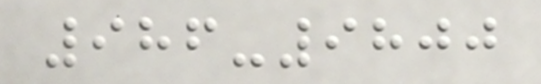986-9800
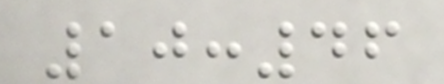10:46
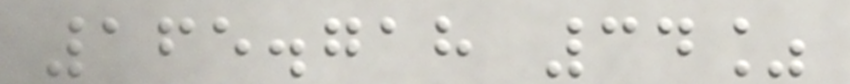165.718 34%
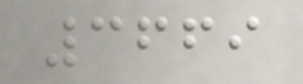3669
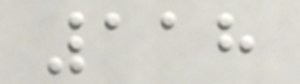118
